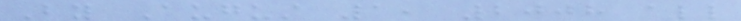By August 1, 2008 all
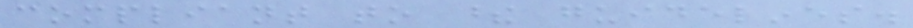compliant to these guidelines.
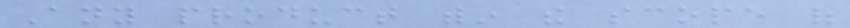Any product within the scope of
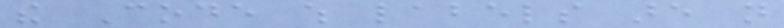the Code which labels are not
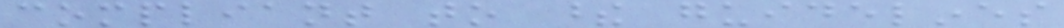compliant to these guidelines
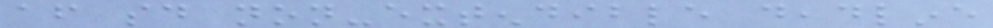after said non-extendible deadline
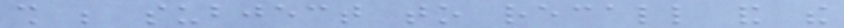shall be subject to recall and the
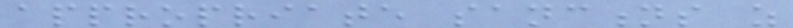appropriate sanctions as
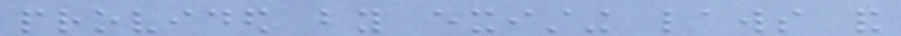provided by existing laws and
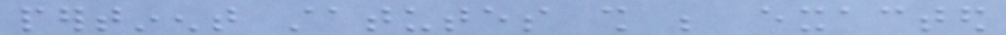pertinent statutes shall be exacted
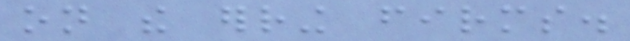on the erring firms.
